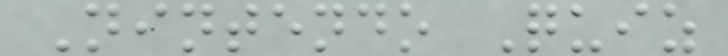Nintendo Quiz
